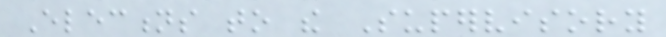Elections to the Supervisory
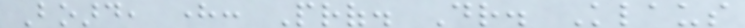Board, here: Prof. Dr. Klaus
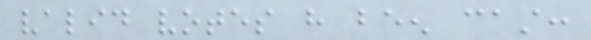valid votes have been cast:
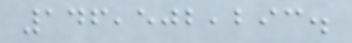146,502,293.
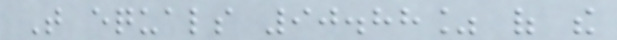That equals 90.88% of the
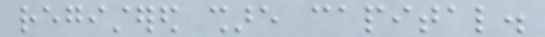registered share capital.
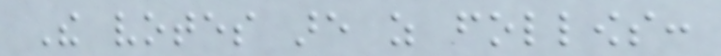The votes are as follows:
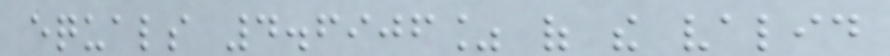equals 4.6906% of the valid
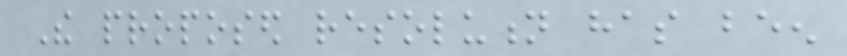The proposed resolution has been
